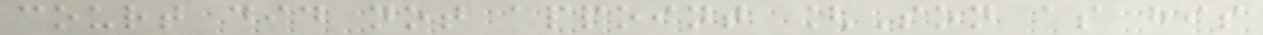court did not appoint [Son as his
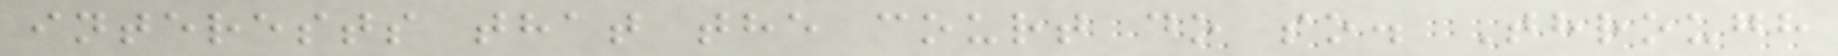interests that the court do so. Through
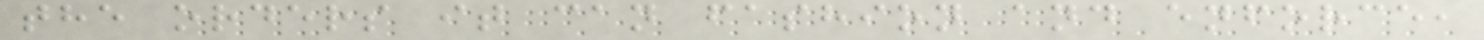the orders it can fashion and enforce,
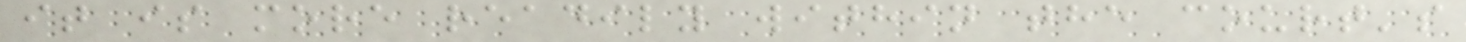it is more readily within the court's
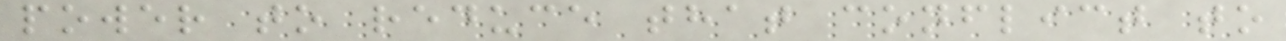power to reduce that conflict to
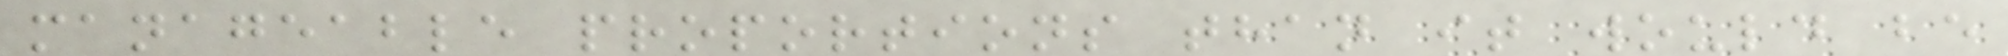manageable proportions than it would be
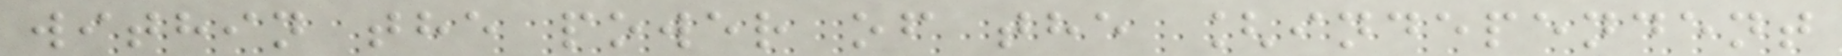within the power of the [independent
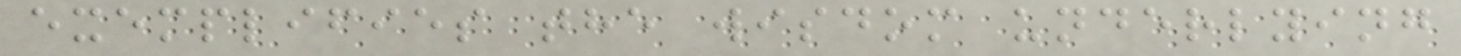exemplifies the wisdom underlying
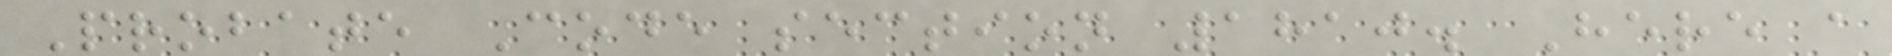Probate Code section 1810. Here a
